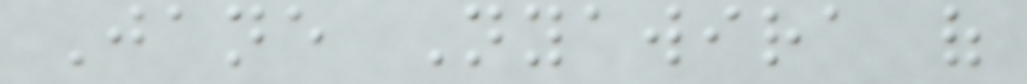Jane Nyawira of
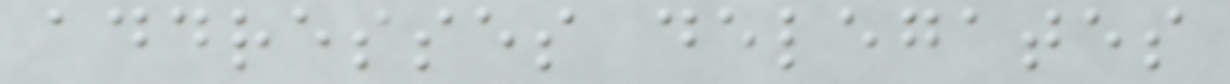addresses delegates
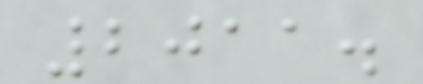2011.
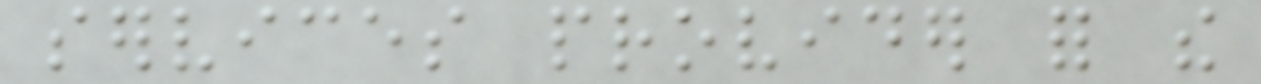services provider for the
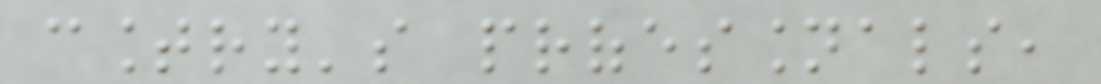country's professionals,
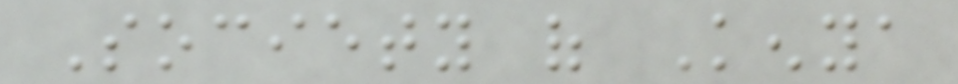Society of Kenya
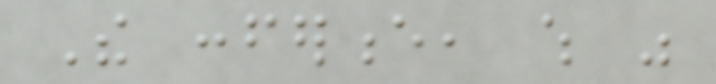The conference, which was
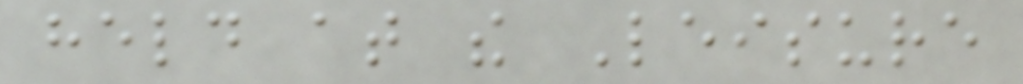held at the Leisure
